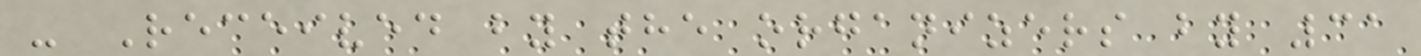- Received by the organizers by 31
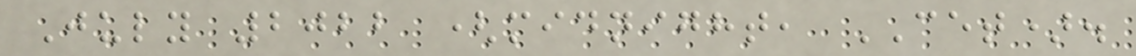July 2022 (midnight, CET).
